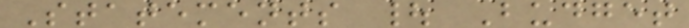Statements | Budget
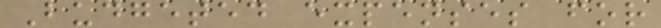Budgeted expenses for
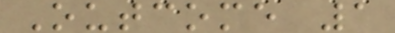Outcome 1
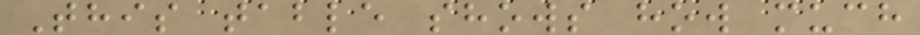This table shows how much
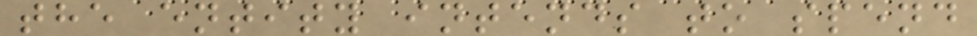the entity intends to spend
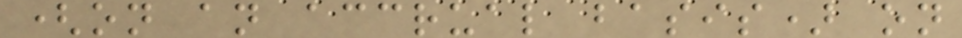(on an accrual basis) on
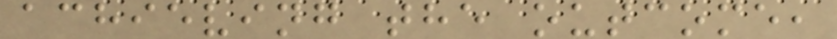achieving the outcome,
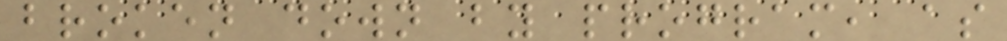broken down by program, as
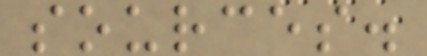sources.
